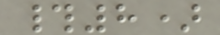#8)
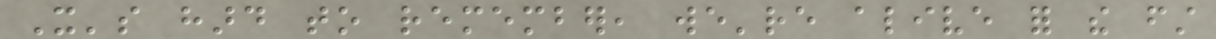It's hard to remember, we're alive for the first
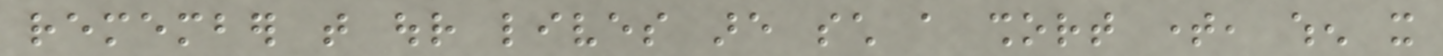remember that our lives are such a short time, when it
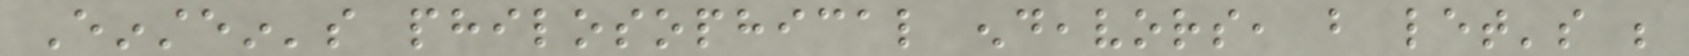Einstein's philosophical endeavors, but let's be
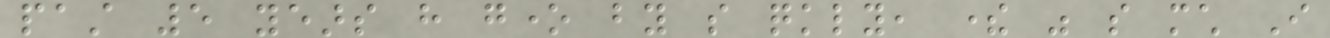past 5 years have gone by so quickly, there was so much I
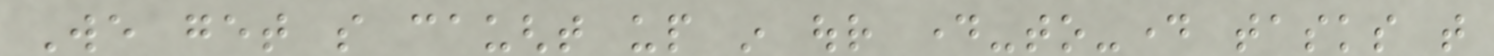We get so caught up in our day-to-day tasks that
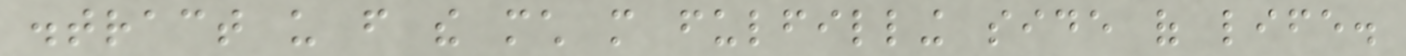distract us from the much more fulfilling side of life.
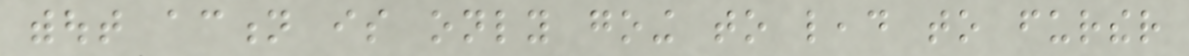without action is only going to lead to further
